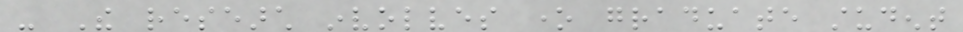- The research involves one graduate student
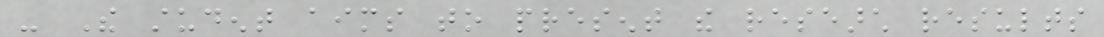- The student aims to present the research results
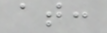at:
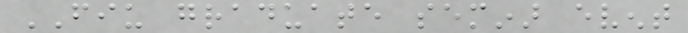FIU graduate seminar event
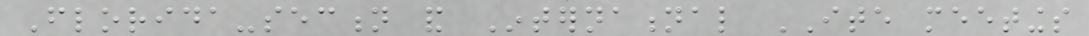Florida-section and International ITE meetings
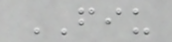FIU
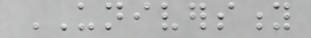UNIVERSITY
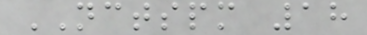NCTSPM 18
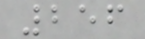256
